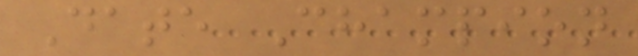Date Champion
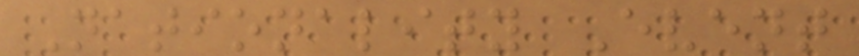Nationality Event
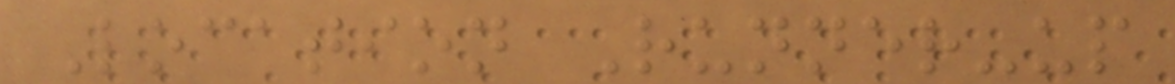Location Runner-up
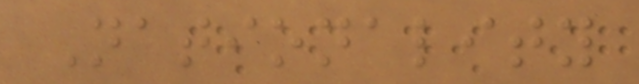Nationality
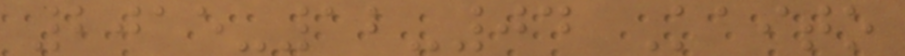2015-12-04 Kaito
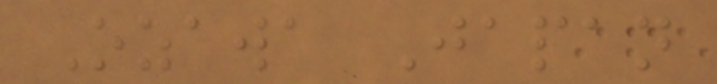Ozawa Japan
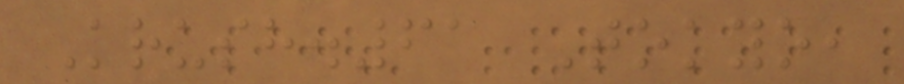Krush.61 Tokyo,
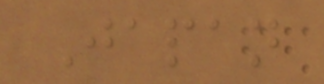Japan
